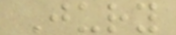Jury
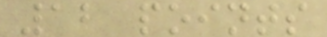12 points
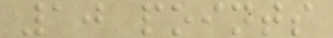10 points
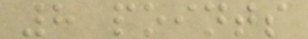8 points
